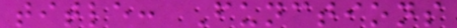title: Functions
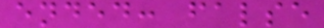ended: false
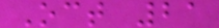Oct 21
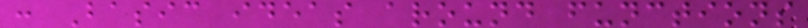: Basic ideas around functions
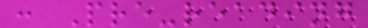: Pre-reading
